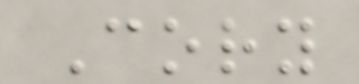Cory
